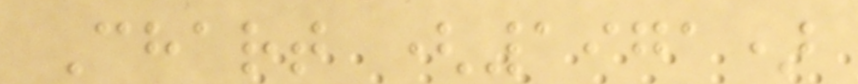Chart (1971)
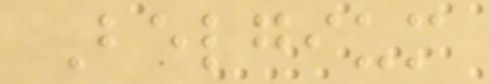Belgium
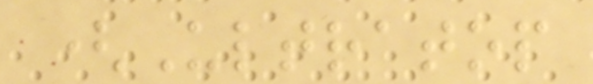(Ultratop
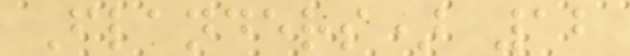Flanders) 12
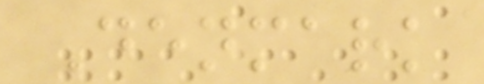Denmark
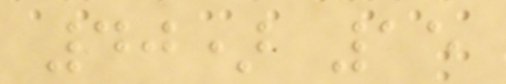40) 15
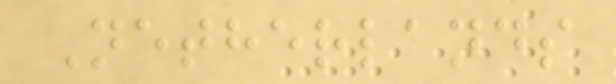Netherlands
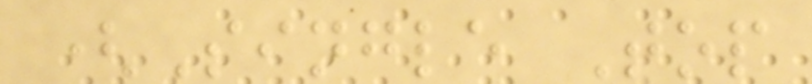(Single Top
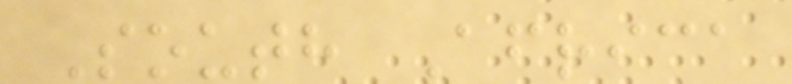South Africa
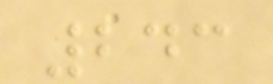243
